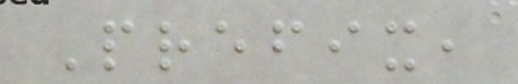Prefix,
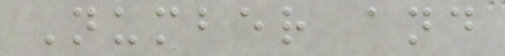Number and
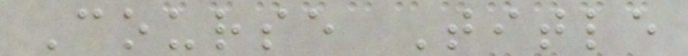Course Title
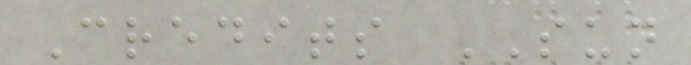Credits SUN
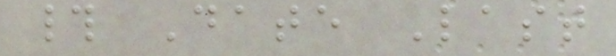# Date Last
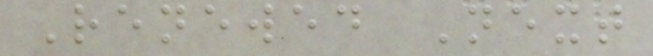Renewed Next
